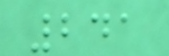241
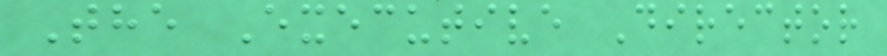The Executive Director
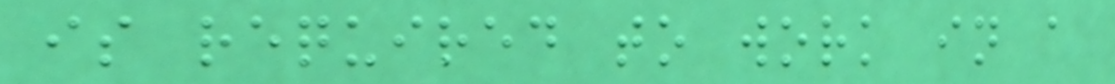is required to work in a
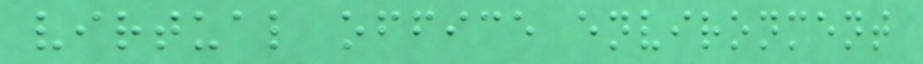virtual office environment
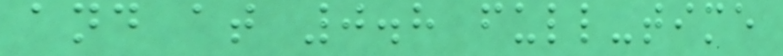and at 0.8 full-time
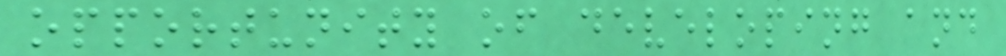opportunity of developing and
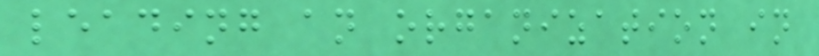leading an organization in
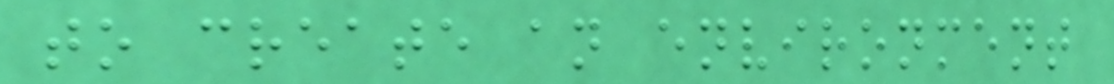to create an environment
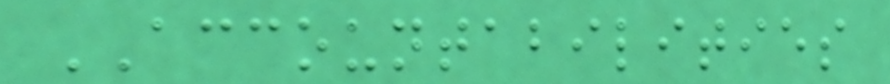ACCOUNTABILITIES
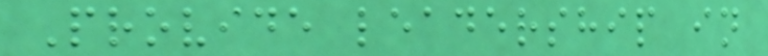Provide leadership in
